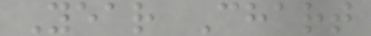Year Chart
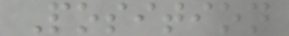Position
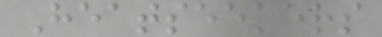Heatseekers
